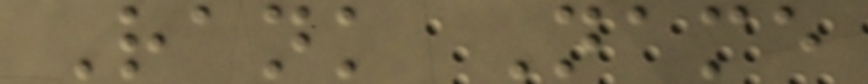Rank Name
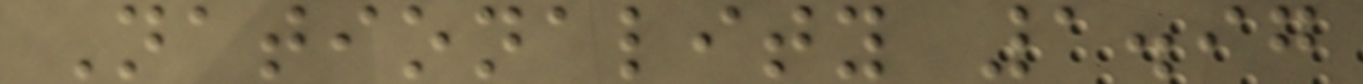Nationality 1.97
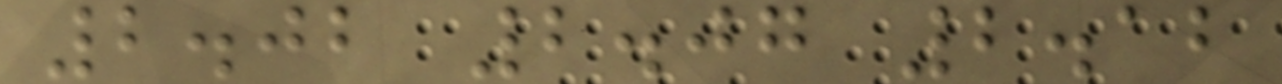2.02 2.07 2.12
